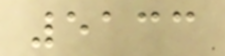5133
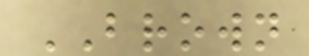BROWN
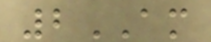2AM
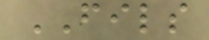FILS
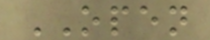OPEN
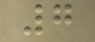7
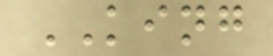KING
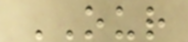OUR
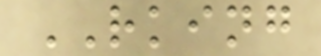RKING
